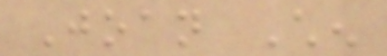Joan Chen
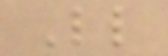Little
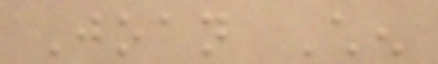Joan Chen
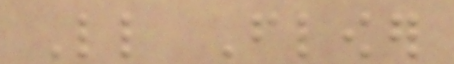Little Flower
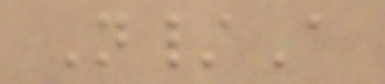N/A
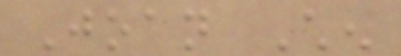Joan Chen
